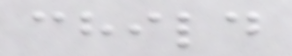child
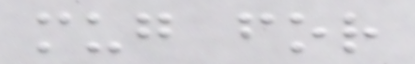mug for
